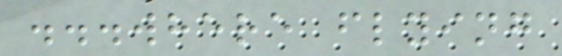...where flying
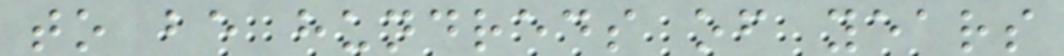to be hundreds of years
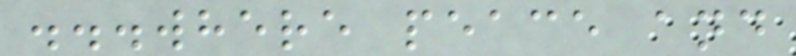...where peace and
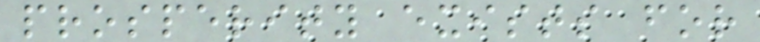prosperity exists for
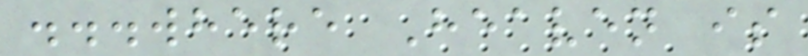...where Heaven is
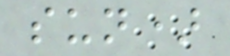sun)
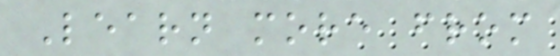Learn more from
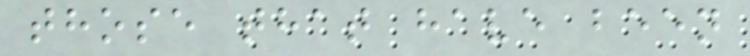those that have been
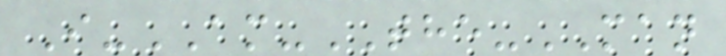I-AM-THE-MAN
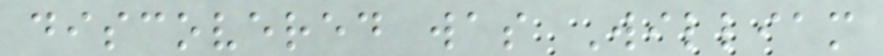discovered was William
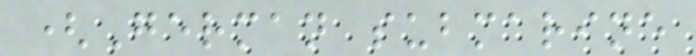(German submarine
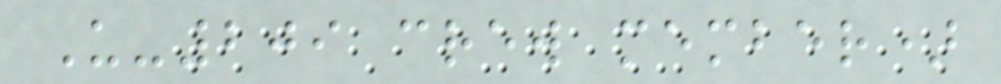U-209 crew member)
